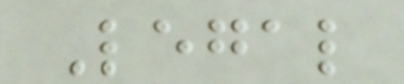Legal
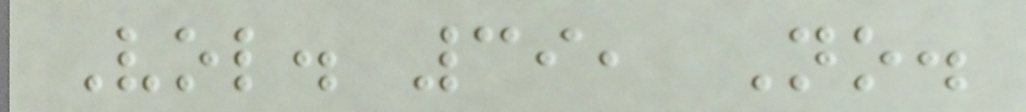Vol. 39, No.
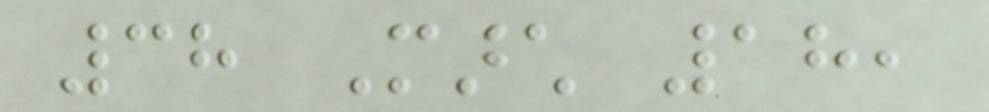38 March 18,
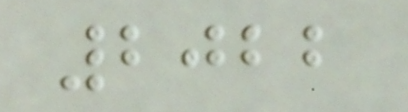2022
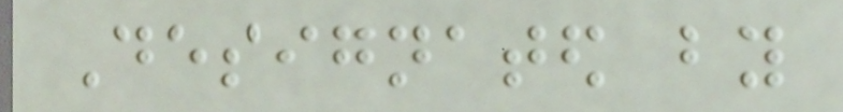Designated by
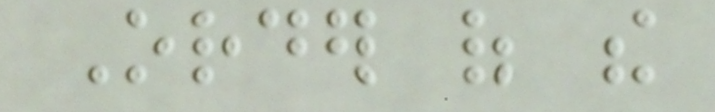Order of the
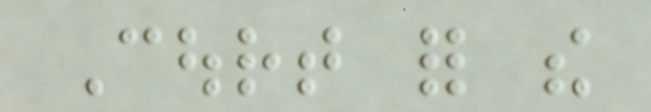Court for the
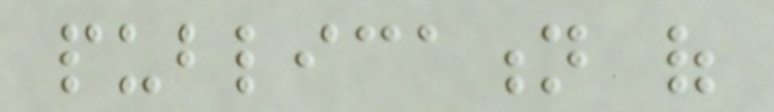publication of
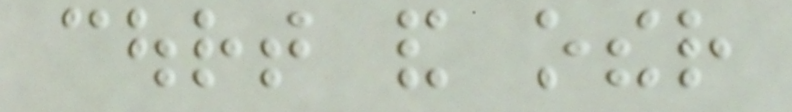court and other
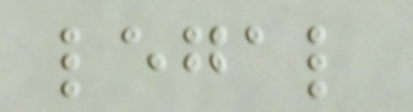legal
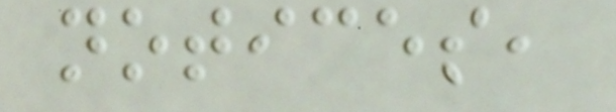notices,
